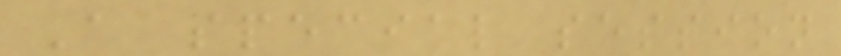A special session
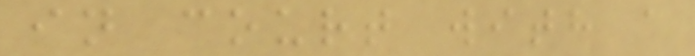in court with a
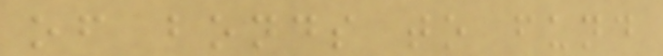of bonds to fund
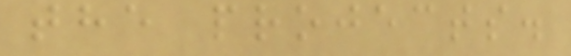the projects.
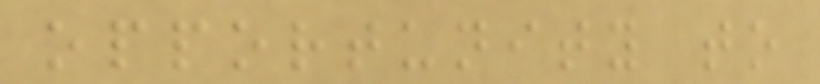opportunity to
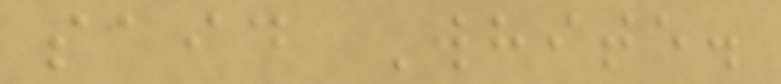said White.
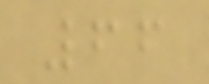66
